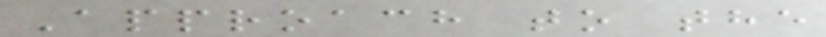Approach to the
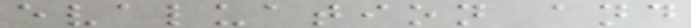evaluation and
